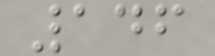146
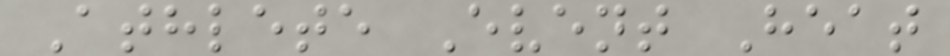Athlete Event Heat
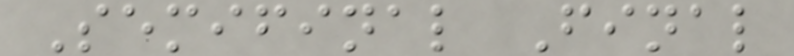Semifinal Final
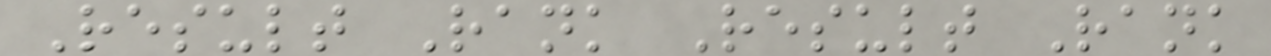Result Rank Result Rank
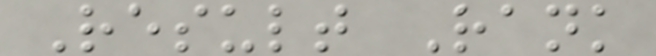Result Rank
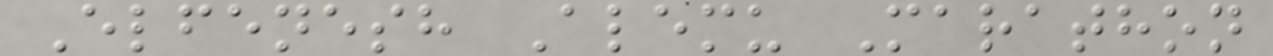Elfenesh Alemu Marathon
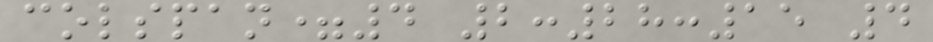colspan=4 2:28:15 4
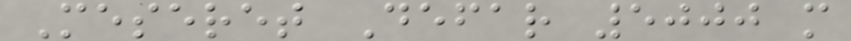Meseret Defar 5000 m
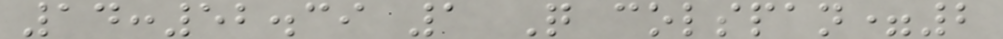14:52.39 1 Q colspan=2
